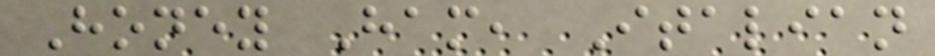Honey Ham, Italian
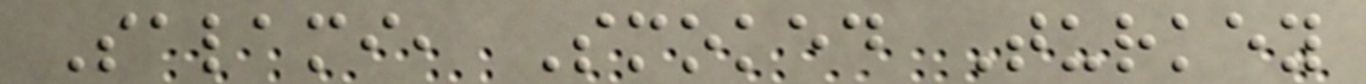Salami, Smoked Turkey
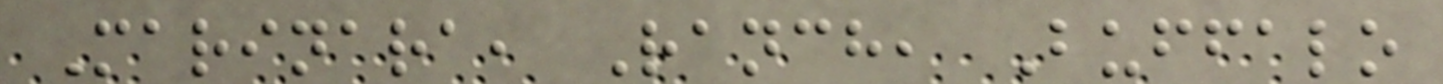Marinara, Ranch, Buffalo
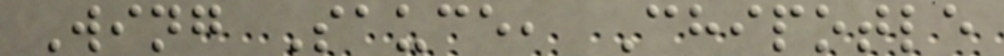Wing Sauce, Chipotle
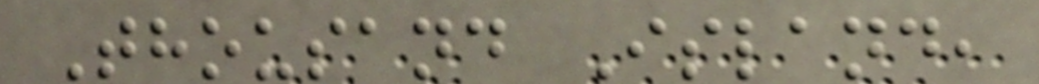Thousand Island,
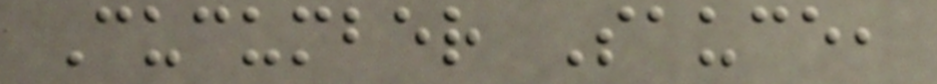Cucumber Sauce,
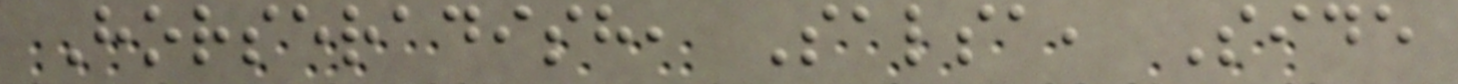Horseradish, Salsa, Side
